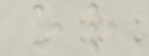or
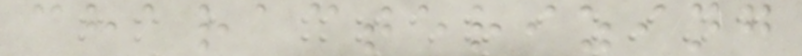characterizing
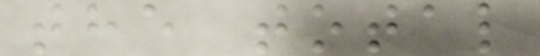the total
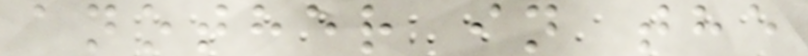another in the
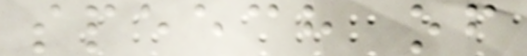speech of
